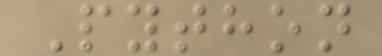Python
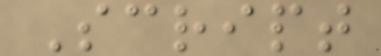Script
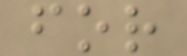for
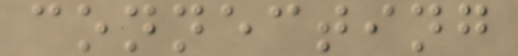connecting
